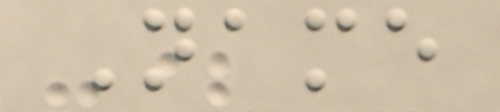Name
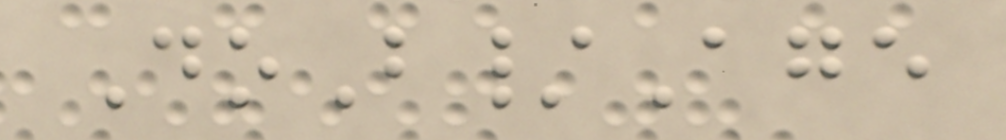DoB/Age
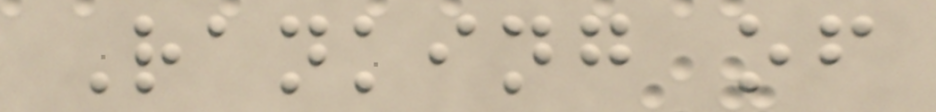Ranking of
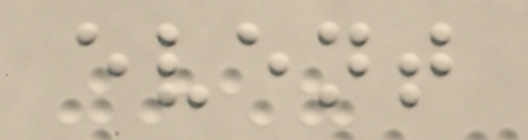event
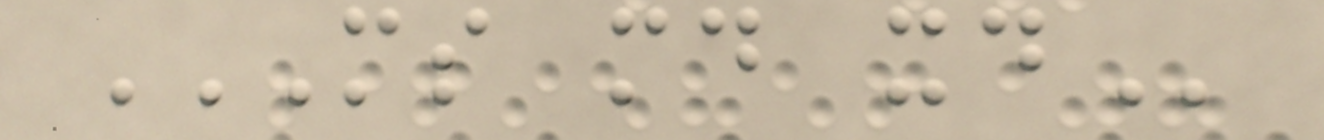MS MD XD
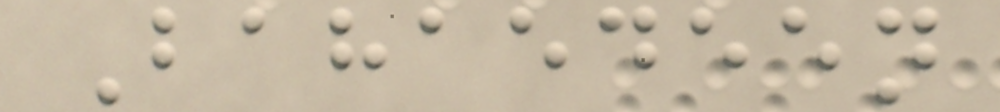Bahaedeen
